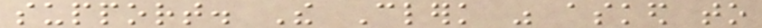support. The Clerk was asked to
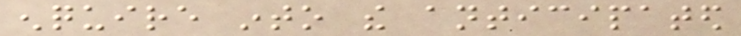enquire into the anticipated
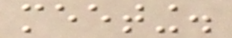meeting.
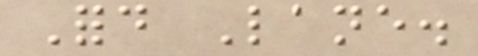Ford Lane.
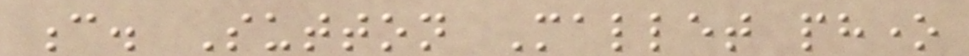c. Sutton Mallet phone
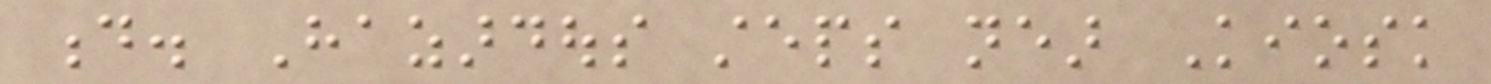d. Hazardous steps near Kiosk
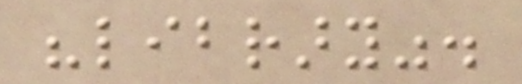"library".
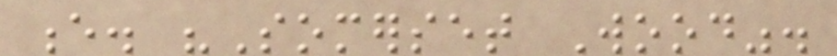e. "Somerset Wood".
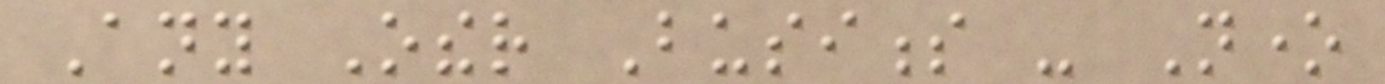Any Other Business - None
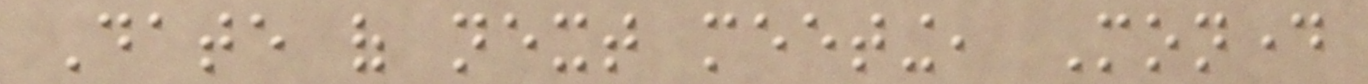Date of next meeting, Monday
